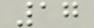17
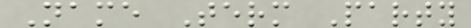Name Term Party
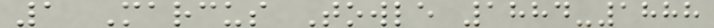1 Marcus Towle 1884-1888
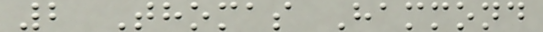2 Thomas Hammond
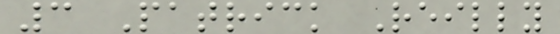3 Patrick Reilly
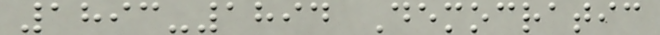1893-1894 Democratic
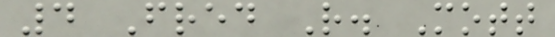4 Fred R. Mott
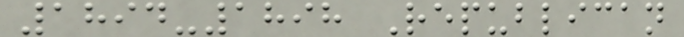1894-1898 Republican
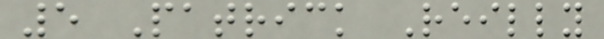5 Patrick Reilly
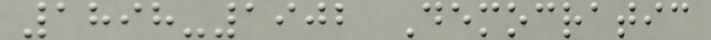1898-1902 Democratic
